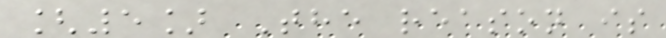[5] The reason is
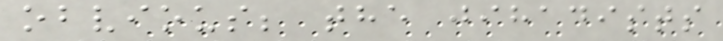obvious; the jihadists
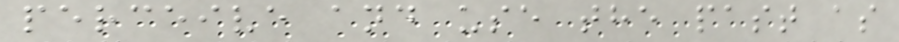perceive and use the past as
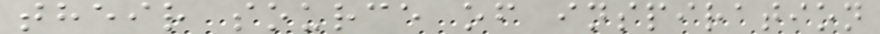their source of inspiration
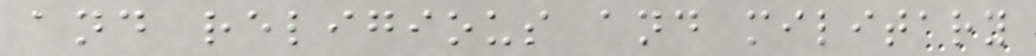and religious and military
